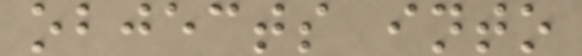objects into
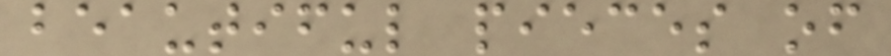beautiful pieces of
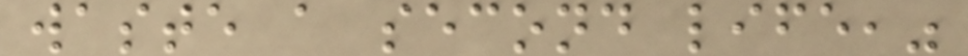waste a second life,"
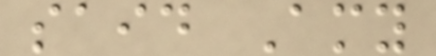said Amy
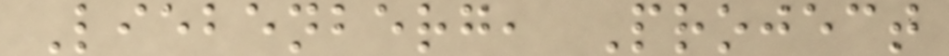Liebenberg, Project
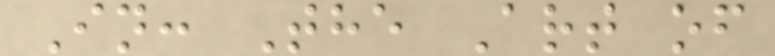In: The Art of
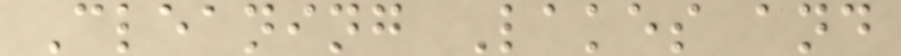Cleaning Lakes and
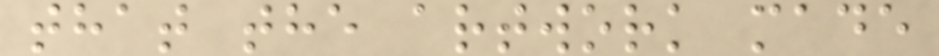that the artwork made
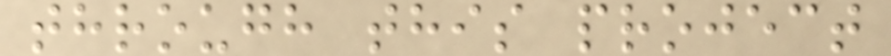through this project
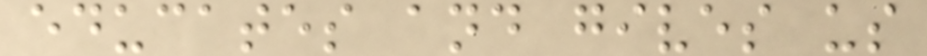educates and gives us
